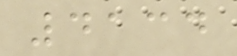4134
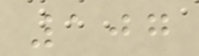107
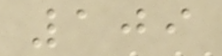109
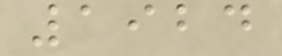1924
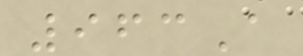963A
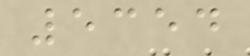5354
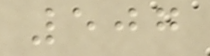507
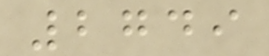2749
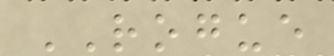ROGUE
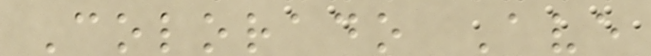Colorado Ave
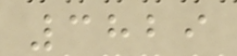3829
